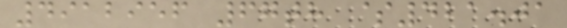4912956 67th $421.01
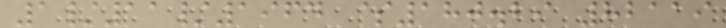1/11/1964 $180.29 82119
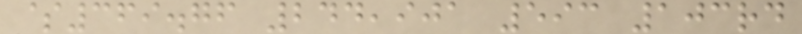$369.76 244,901 593 103rd
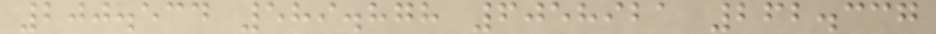200.534 589.878 6058921 262.337
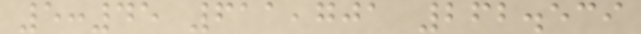5:45 611,701 262.539
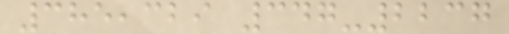385,329 347-2237
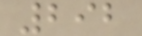292
